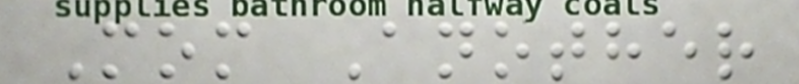Mom Another
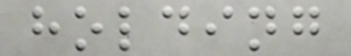holding
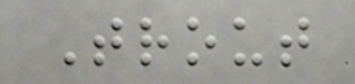Trout
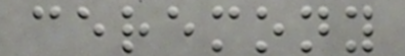ceremony
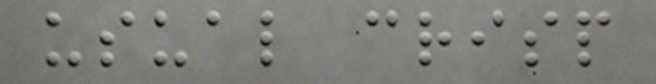usual crisp
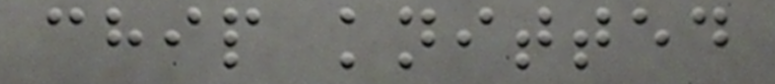chip knitted
